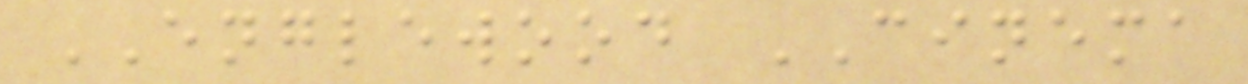ENGLEWOOD CINEMA
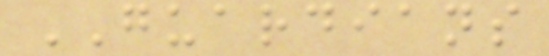GUARDIANS
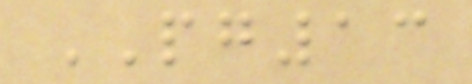PG13
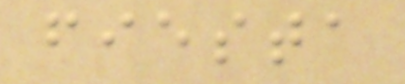fiesta
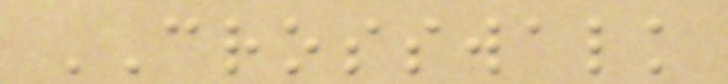CROSSWALK
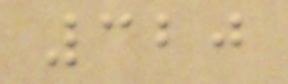320
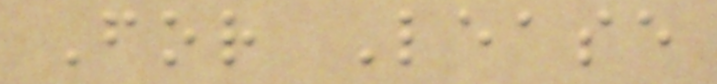For Lease
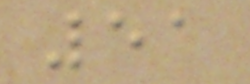51
